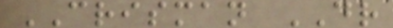CRISMAN DR
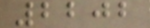2202
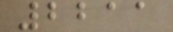2211
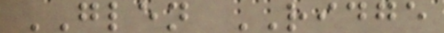GLEN RIDGE
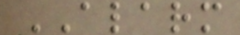ALARM
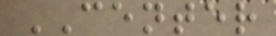CENTER
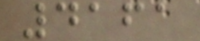4161
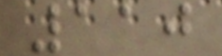110
